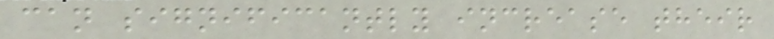can significantly increase their
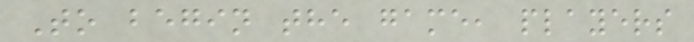To begin the game, players
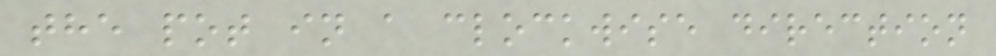the pot in a clockwise direction
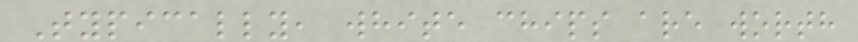Typically, white chips are worth
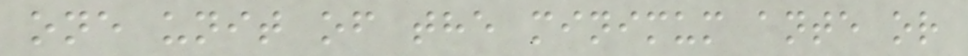one unit of the minimum ante or
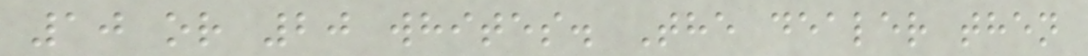10 or 20 whites. The dealer then
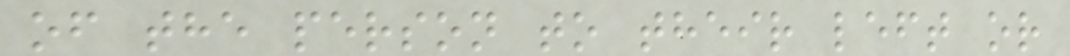of the person to their left or
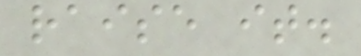raise it.
